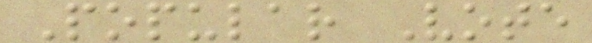Popular Vote
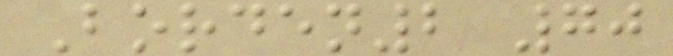Borden2 70
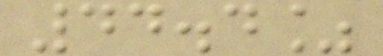44.4%
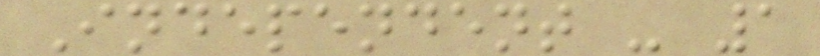Independent - 1
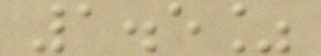1.5%
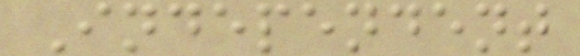Independent
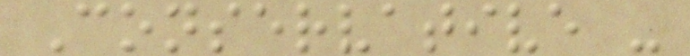Conservative -
